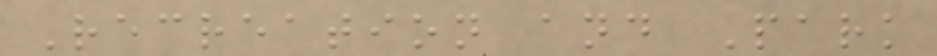Recreation and Park
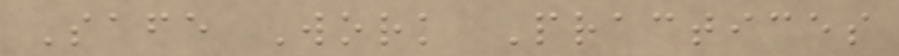Safe Work Practices
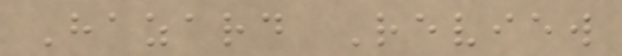Hazard Review
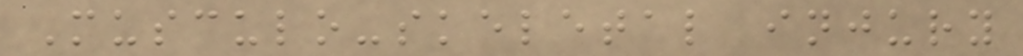Musculo-skeletal injury
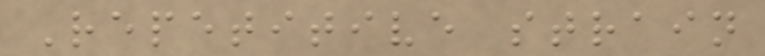Repetitive strain
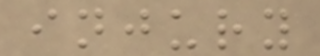injury
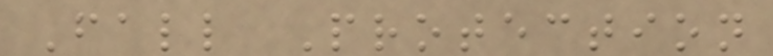Fall Protection
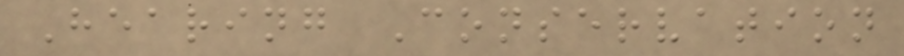Hearing Conservation
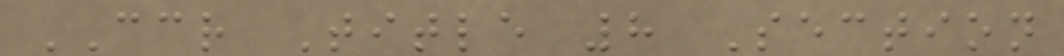CCR Title 8 Section
